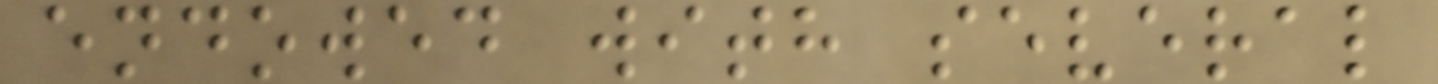endowed with several
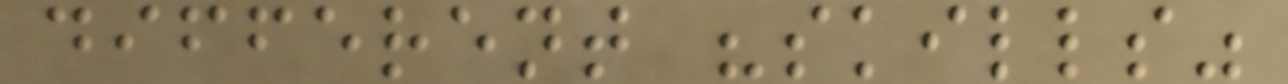different "skills"
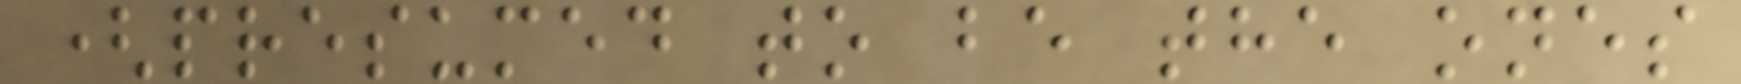(presumed to be the ones
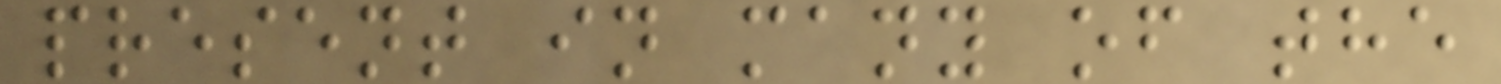present in many of the
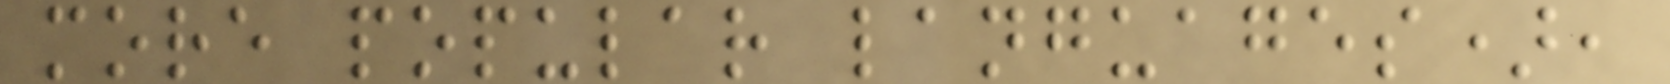more popular languages),
